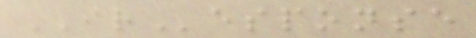IResponse
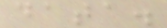data.
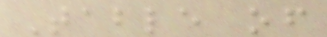Table of
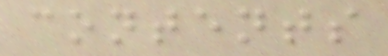contents
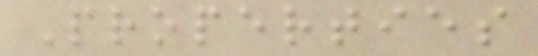Properties
